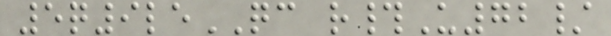5q9leQC r#U72/
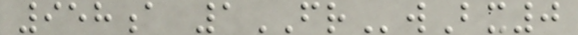958a 1FRwBx0
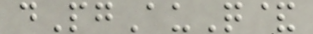dPgAuQ&
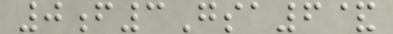0f3Gsa6&
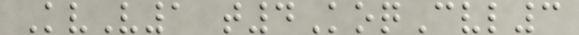KvV1 t4KoqCvl3
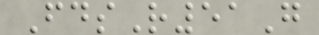FdsR51G
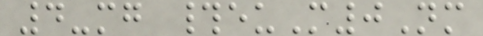4-mg #euM0Nm
